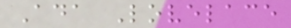Ada Lovelace
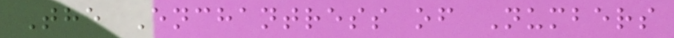The Enchantress of Numbers
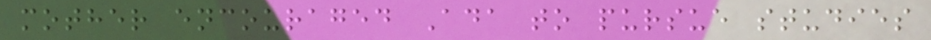mother encouraged Ada to pursue studies
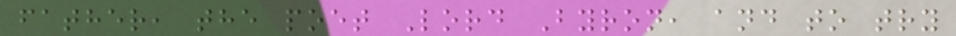father, the poet Lord Byron, and to try
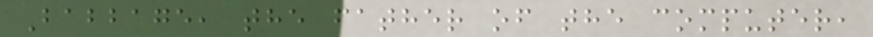Babbage, the father of the computer,
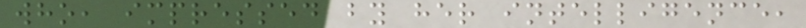who, impressed by her intelligence,
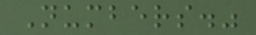Numbers."
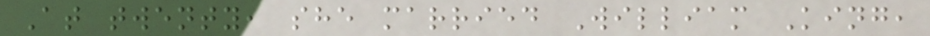At twenty, she married William King,
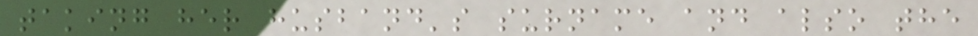taking her husband's surname and also the
